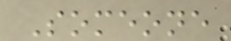Someone
